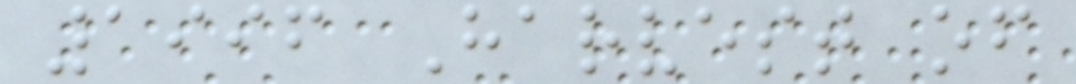1996 Harvest of
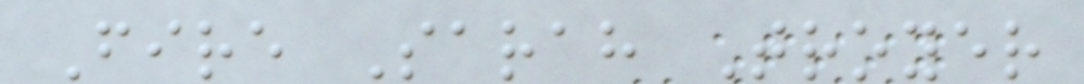Fire Sarah Troyer
